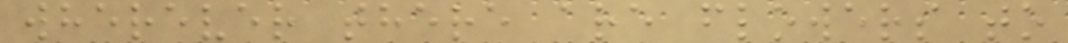wherever there are flowers to
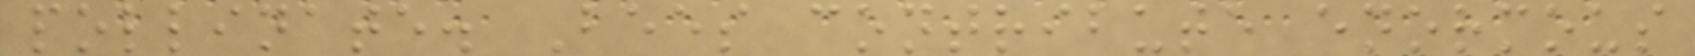pollinate. Bees contribute enormous
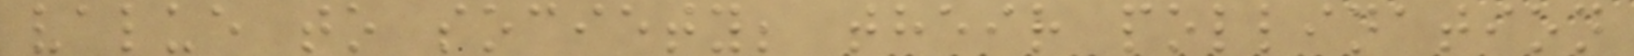value to society; their pollination
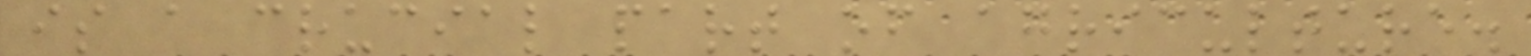is a crucial part of agriculture.
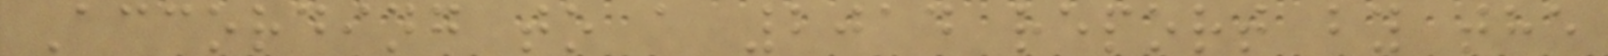According to a 2014 report by the
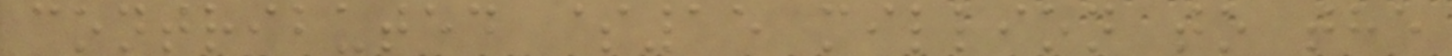contributed $15 million to the
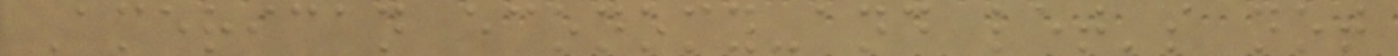American economy-and let's not
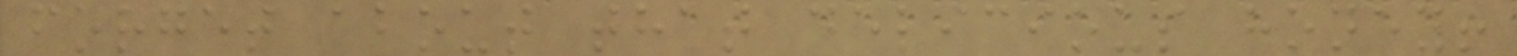forget about that delicious honey!
